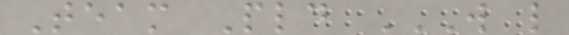Team Pld W L
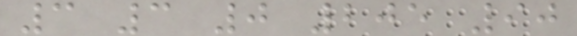3 3 0 205 90
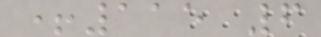+115 6
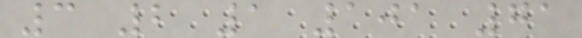3 2 1 101 71
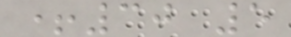+30 5
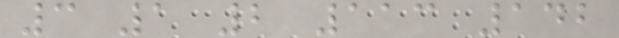3 1 2 113 142
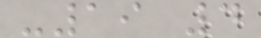-19 4
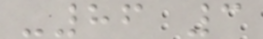-86 3
